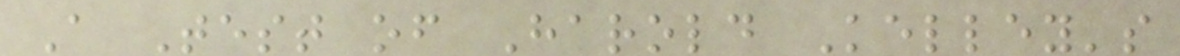A Test of Harold Kelley's
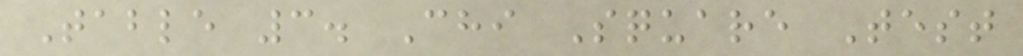Table 3. Chi Square Test
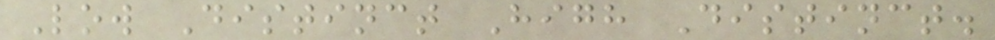Low Distinct High Distinct.
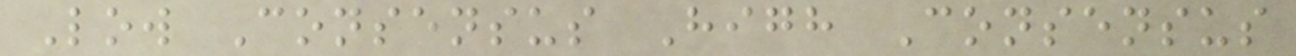Low Consensus High Consensus
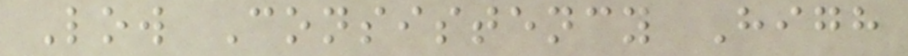Low Consistency High
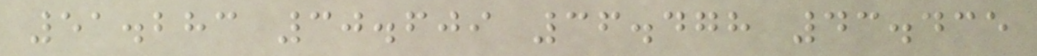51.283 30.609 36.478 43.435
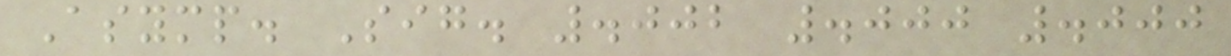Asymp. Sig. .002 .000 .000
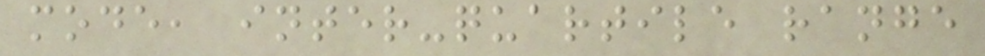mode, inter-quartile range
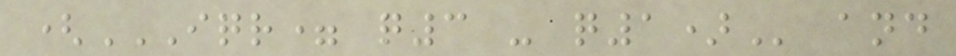(IQR= Q3 - Q1) and
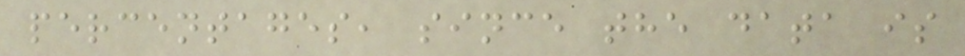percentages, since the data is
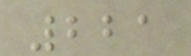221
